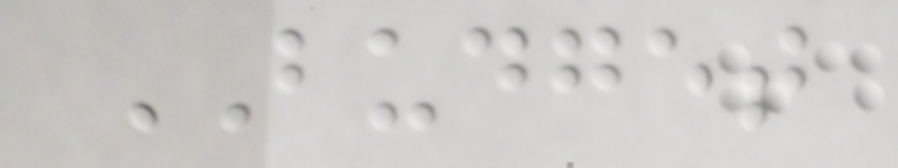BUDGET
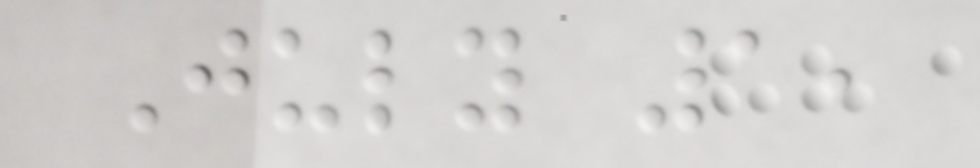July 1,
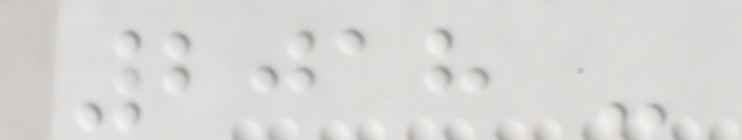2018 -
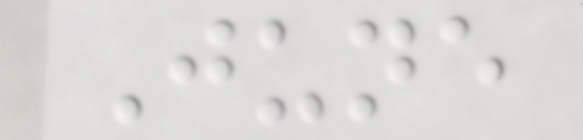June
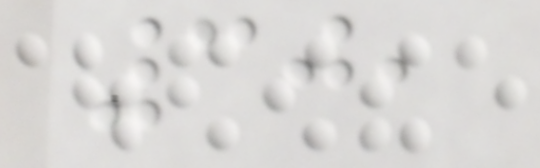30,
